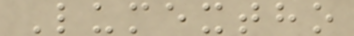Lumextho
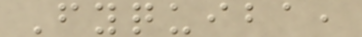Fyquiba,
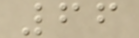66
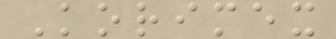Korimex
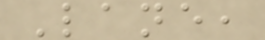Lane,
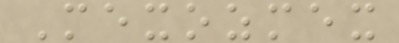Mexozmex
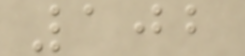102
